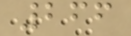266
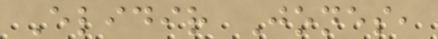Elidir Jones,
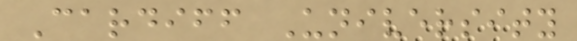Cardiff University
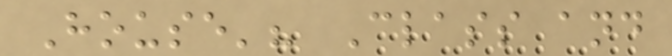House'? Class and
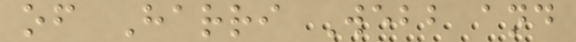of Harri Webb and
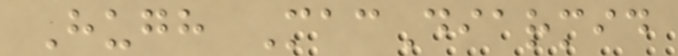Hugh MacDiarmid
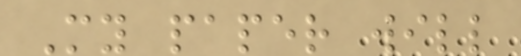My paper will
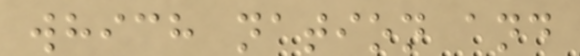which nation and
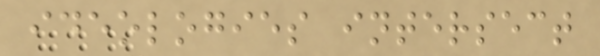ideologies intersect
